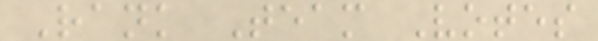Rank Team Votes
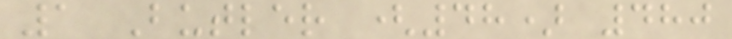1 Butler (48) 480
